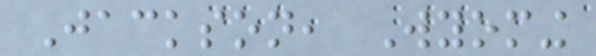Jackson, Wyoming
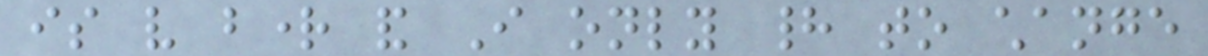is very bright and I only had to change
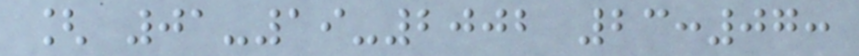[ 01-19-2002 23:07:
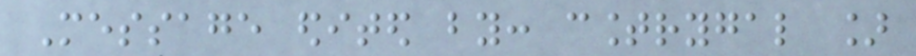Message edited by: countrygal ]
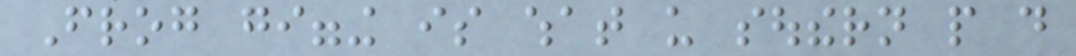Frog gigging is what us southern people do
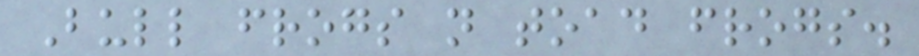Bull frogs not toad frogs.
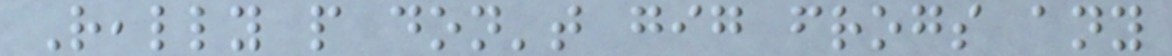Really people don't gig frogs any
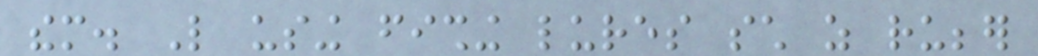them. Like using fishing lures such as rubber
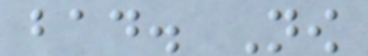bad. Now
